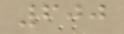600
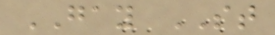GAY ST
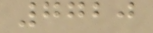7720
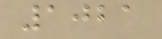1021
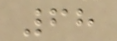68
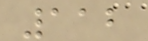112
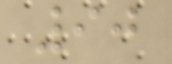90
